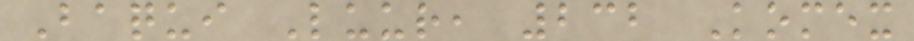Baqui Luur, 232 Komex
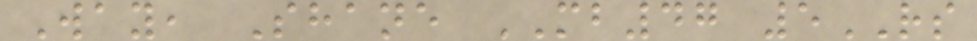Way, Shane MB47 5RS
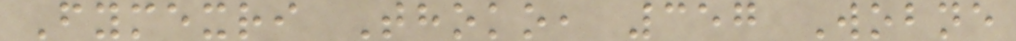Fymexri Thoko, 357 Wobne
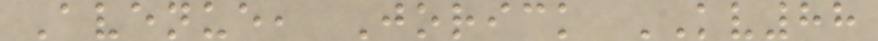Avenue, Jorick KV88
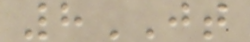8JT
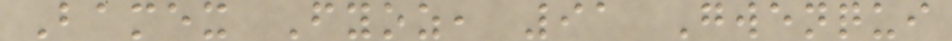Bamex Fyoz, 91 Gwenqui
